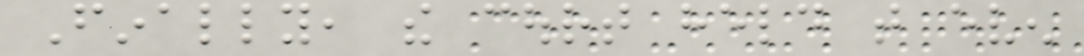Finally, the court held that even
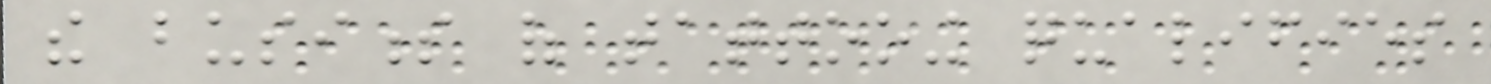the business of tattooing qualifies
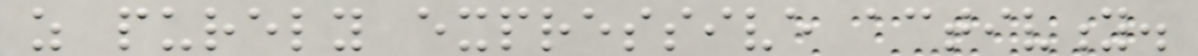as purely expressive activity.
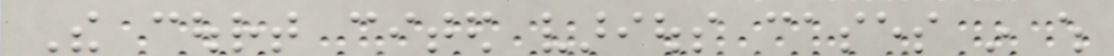The court cited various cases in which
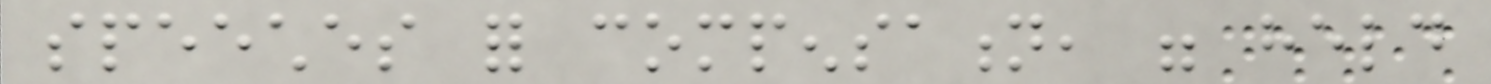speeches for compensation, were held
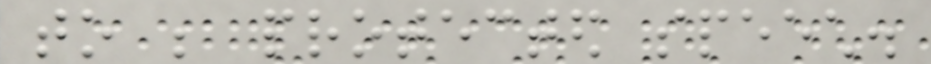to be protected speech.
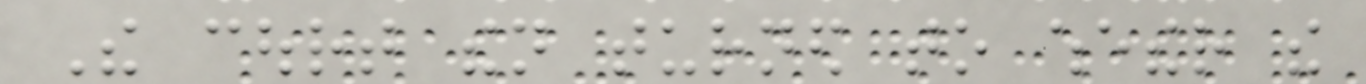The court then turned to whether the
